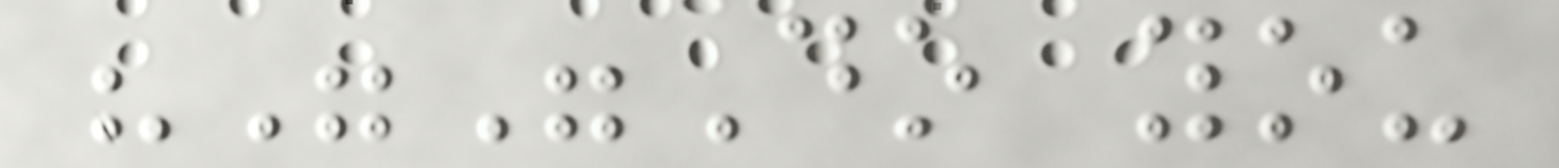"""Do you
